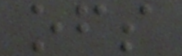ofs
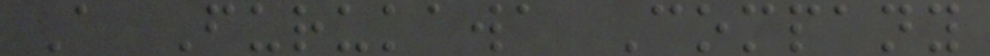A Furukawa Company
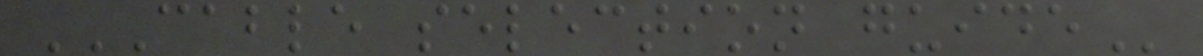CABLE SELECTION GUIDE
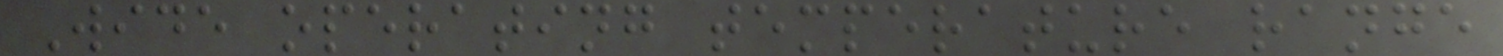Wide operating temperature range
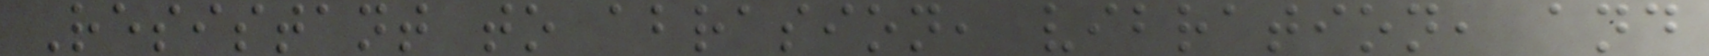Resistant to abrasion, vibration, and
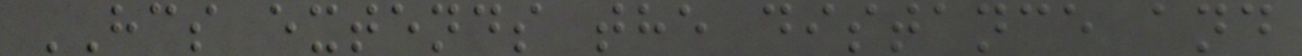HCS extends the distance and
